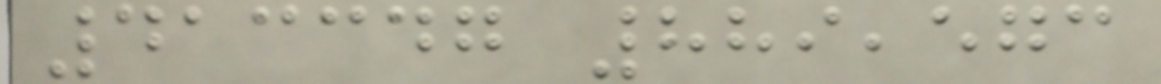413347 889,573
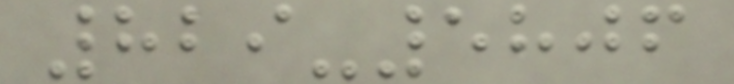829-5806
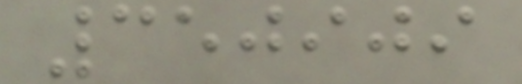350909
